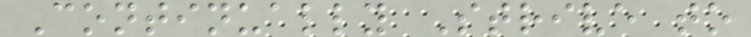Continually Strive to
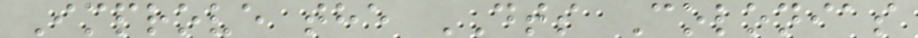Improve the DTS Colonias
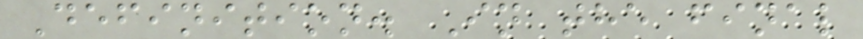Definition. In the final
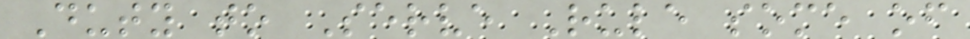Duty to Serve Rule some of
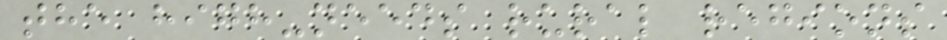the high-needs rural regions
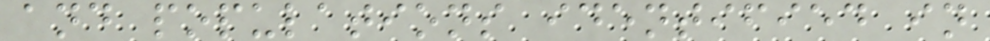and populations identified in
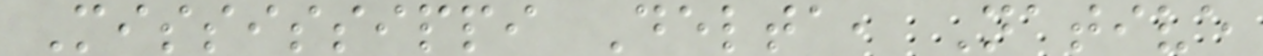Mississippi Delta, Native
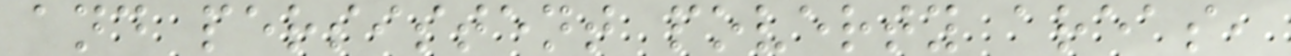and persistent poverty areas,
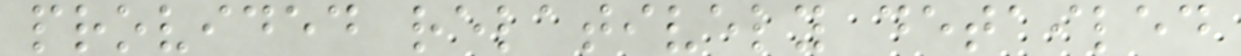provided relatively detailed
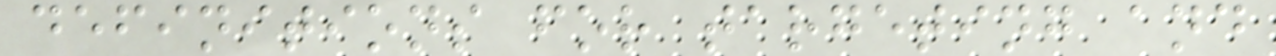definitions for targeting and
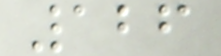126
